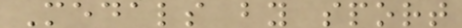Medals by sport
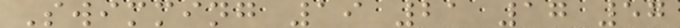Swimming 19 21 17 57
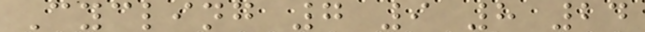Cycling 7 9 8 24
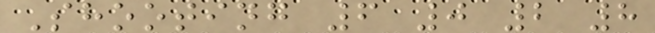Shooting 6 0 2 8
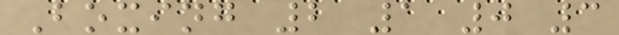Boxing 2 1 0 3
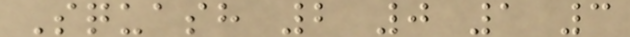Squash 2 0 1 3
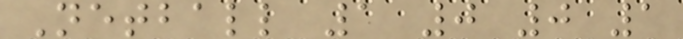Netball 1 0 0 1
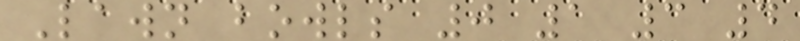Lawn bowls 0 1 3 4
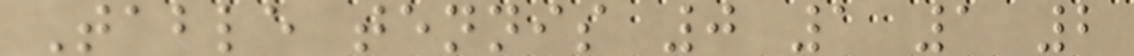Table tennis 0 1 1 2
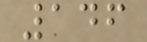146
